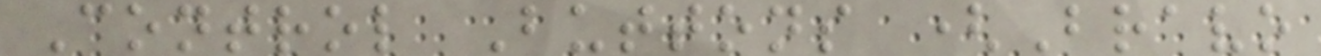Control Buttons (Bravo
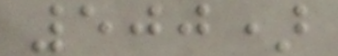500)
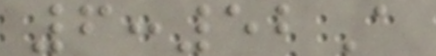6:52A
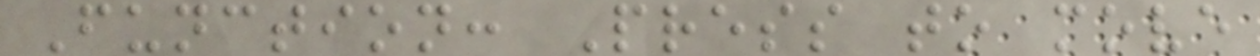Function: Press to move
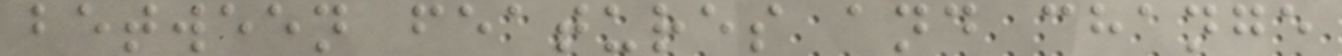between features and change
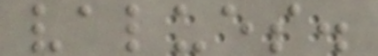values.
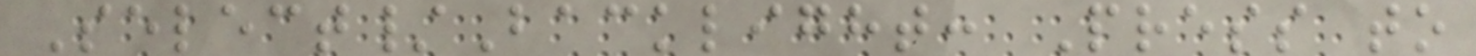Select/Backlight: Press to
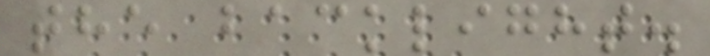the backlight.
